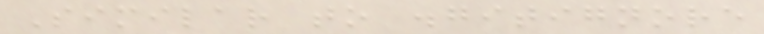Similar to .gitignore
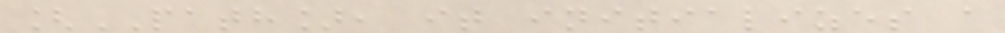[PATH], it initializes a
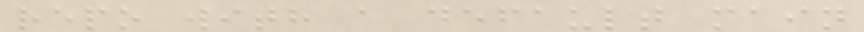repo with a default main
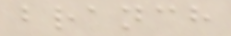branch
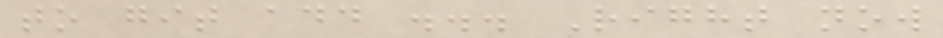to git add ... Right now
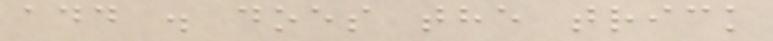add . does the trick
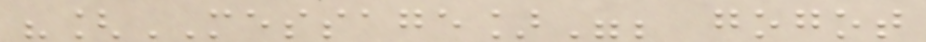"[MESSAGE]"; gogot
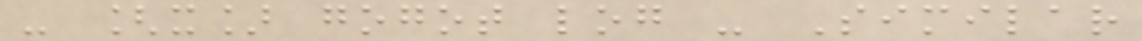- [x] gogot log - Similar
